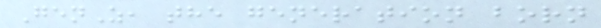GenZ, the generation born
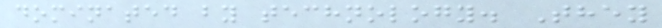dominated by technology. They
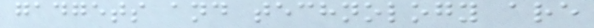gadgets and technology are
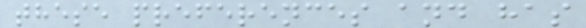these preferences and has
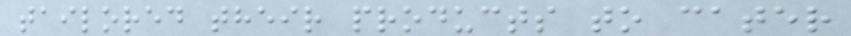tailored their products to cater
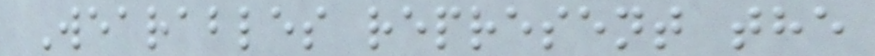Wearables represent the
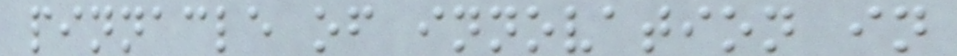pinnacle of innovation in
